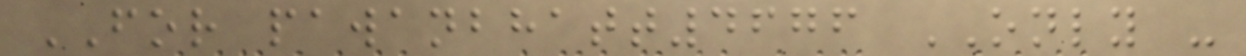FOR pawanbhatt4676 ONLY -
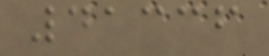41336
